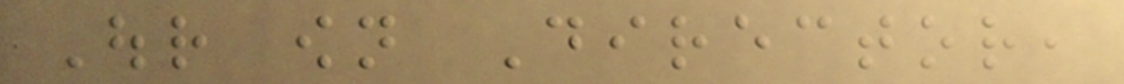Our own Director,
